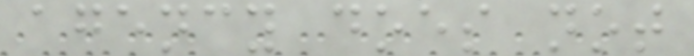agency does not
